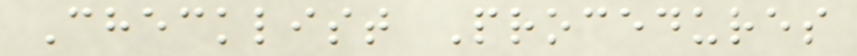Checklist Procedures
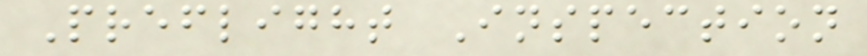Preflight Inspection
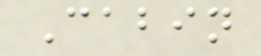Cabin
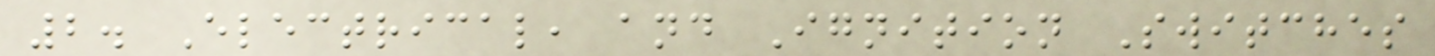2. Electrical, and Ignition Switches
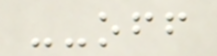--off
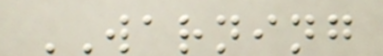WARNING
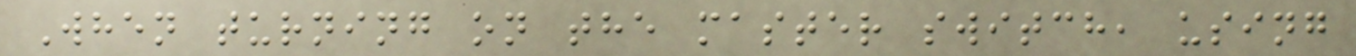When turning on the master switch, using
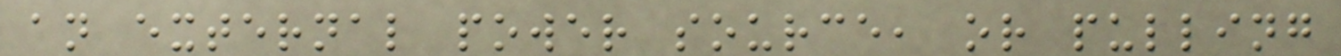an external power source, or pulling
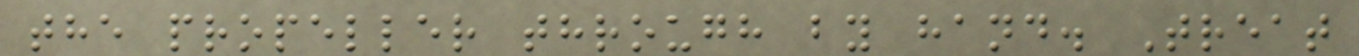the propeller through by hand. Treat
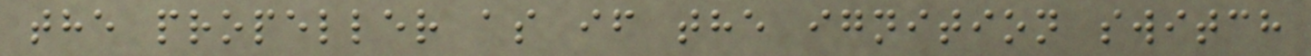the propeller as if the ignition switch
